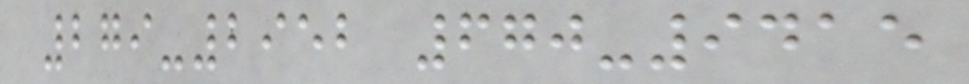279-2952 670-9415
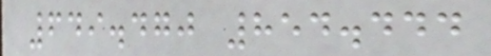649.470 854.444
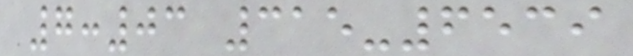7:03 315-6539
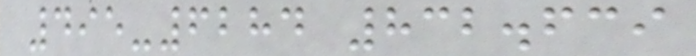495-6284 832.639
